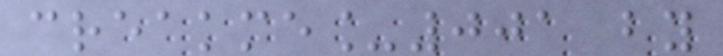creakme_001 by
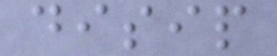disip
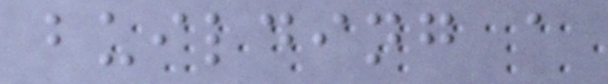building a
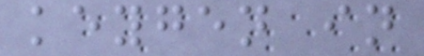keygen in
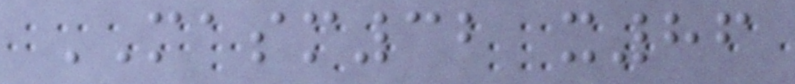MASM32 x86
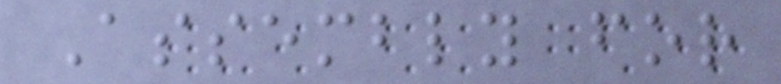Assembly for
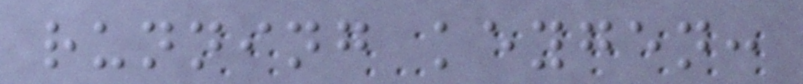running keygen:
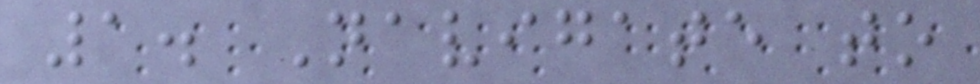1. Navigate to
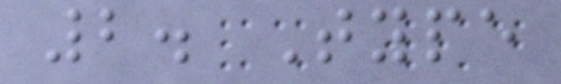2. Type
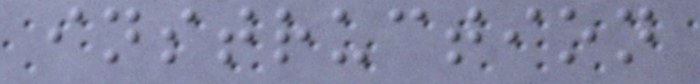instruction
